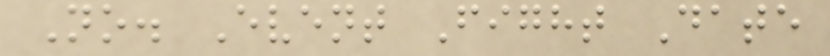No. Event Fight Date
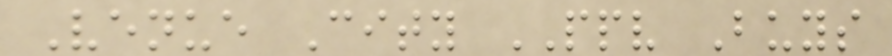Venue City PPV Buys
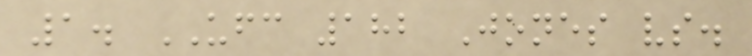1. UFC 182 Jones vs.
